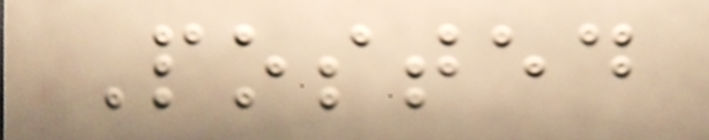Posted
